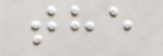the
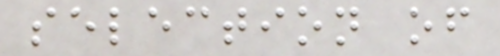selection of
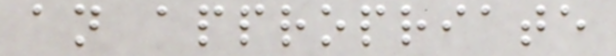an appropriate
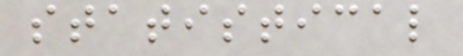statistical
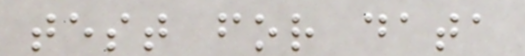test for data
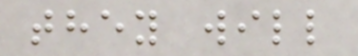they will
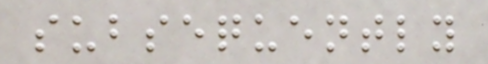subsequently
